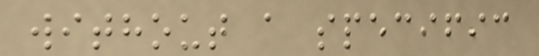without a specific
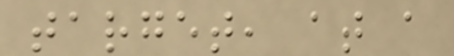target, at a
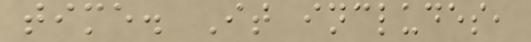time. It includes,
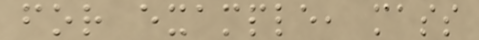for example, mass
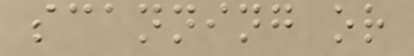scanning or
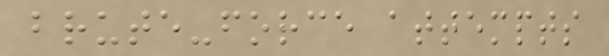brute-force attempts
